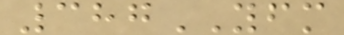387YFM
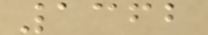1362
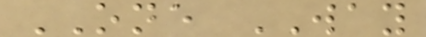ONE WAY
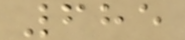685
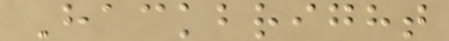Hackbright
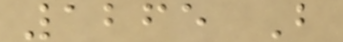1265 B
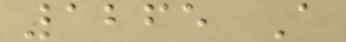1265 A
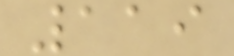119
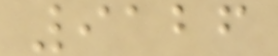9126
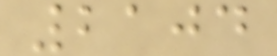2104
